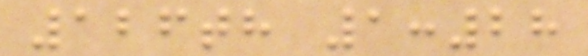126th 1:28
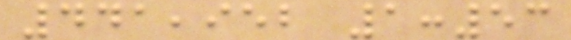441,952 1:53
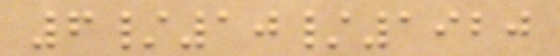6/10/1920
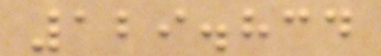129.834
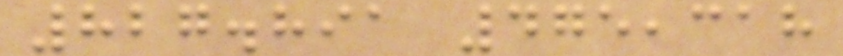827.891 475,318
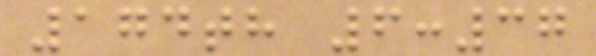174th 6:37
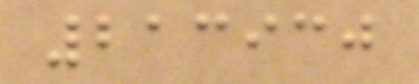213930
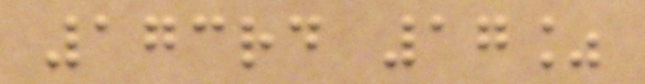173rd 17%
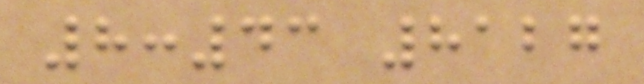8:43 8127
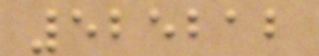525212
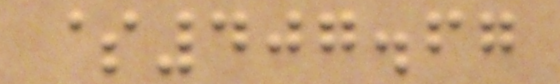$407.67
